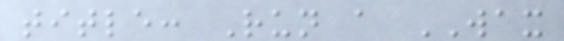title: Run a WAX
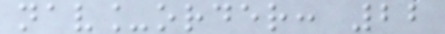nav_order: 22
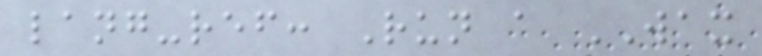lang-ref: Run a WAX
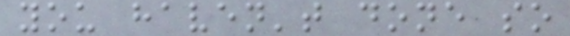you haven't done so
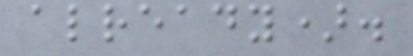already).
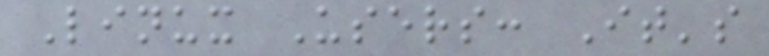Linux Users: It's
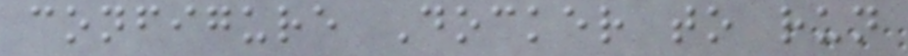configure Docker to run
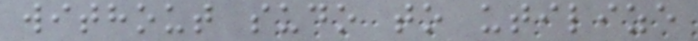without sudo to utilize
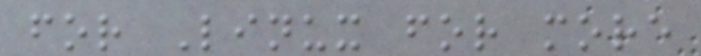for Linux for more
